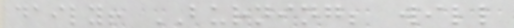daily! BURNING; will
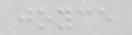joyce
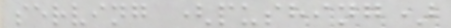serving (pushing)
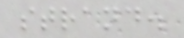strand.
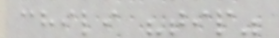chili "tip"
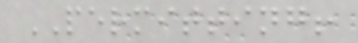PERMITTING!
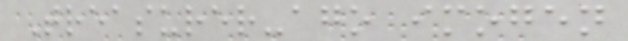Treasurer-ago imogen
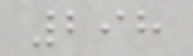298
